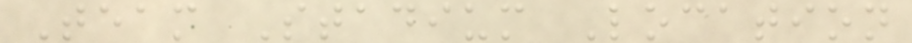Team Stadium Location
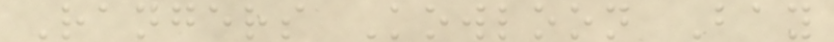Rangers Kowloon Bay
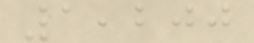1,200
